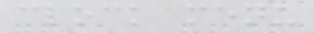clock menu
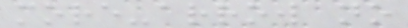more-arrow no
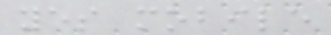yes mobile
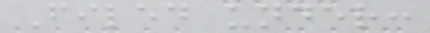Filed under:
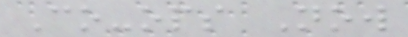Co-ops Now
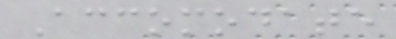Accomodate
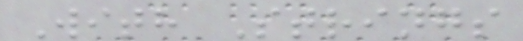With Strings
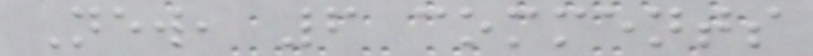New, 6 comments
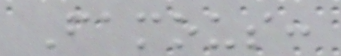Famous:
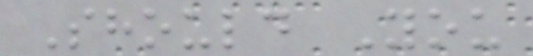Should You
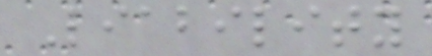Liability
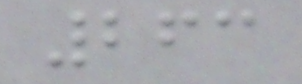263
